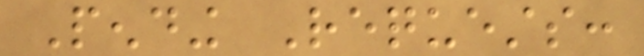Pending Requests:
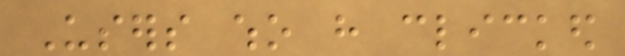Users who have clicked
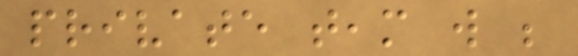private team will be
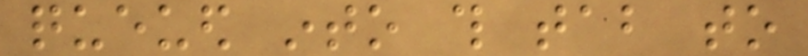queued into this tab to
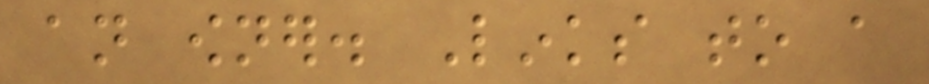an owner. Links to a
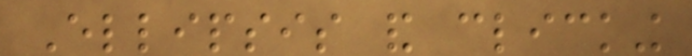Ellipsis and clicking
